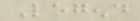Legend
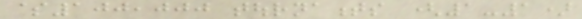$100,000 tournaments (1-1)
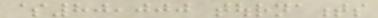$80,000 tournaments
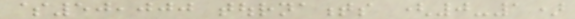$50,000 tournaments (0-1)
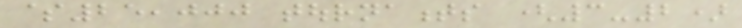$25,000 tournaments (3-2)
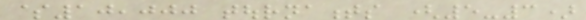$10,000 tournaments (5-3)
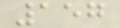157
